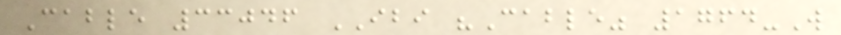Cable 33046 IBI "Cable" 1764-W
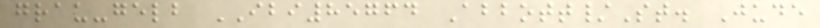grau-gelb IBI85764 Abbott/St. Jude
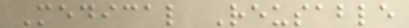Medical Reusable
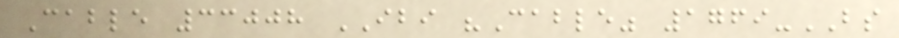Cable 33008 IBI "Cable" 1769-BS
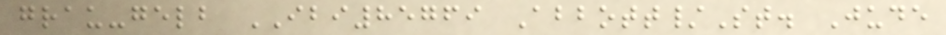grau-gelb IBI85769 Abbott/St. Jude
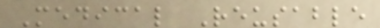Medical Reusable
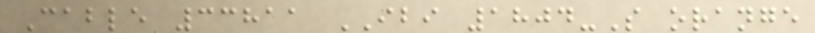Cable 33811 IBI 1804-S orange
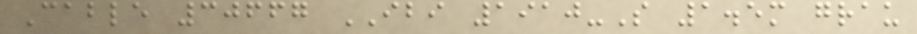Cable 30667 IBI 1910-S 1.5m grau
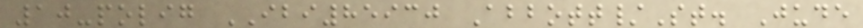10-polig IBI85930 Abbott/St. Jude
